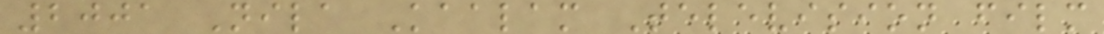2001 Nila Kaalam Television film
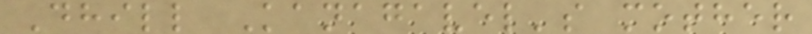Dhill Kanagavel's mother
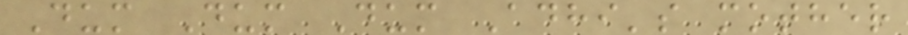Dum Dum Dum Adhi's mother
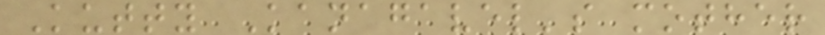Kutty Kanagavel's mother
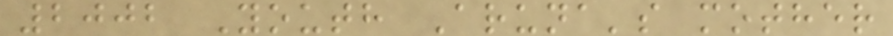2002 Youth Aruna's mother
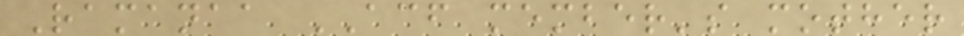Ramanaa ACF member's mother
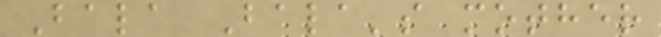Bala Bala's mother
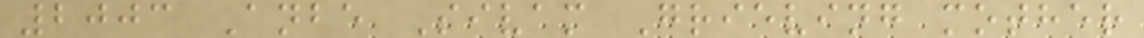2003 Anbe Sivam Grieving mother
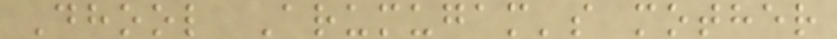Dhool Arumugam's mother
